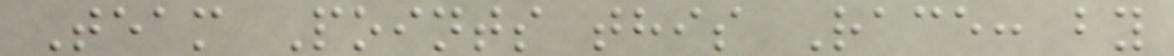Team Points this Race: by
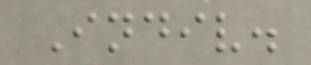Indiv.
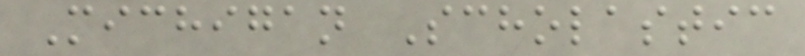Michigan Scholastic
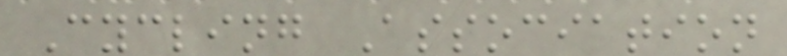Cycling Association
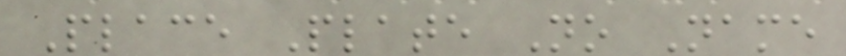Place Plate No Name
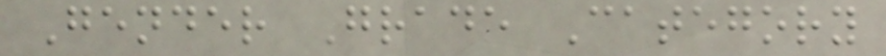Gender Grade Category
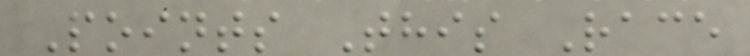Points This Race
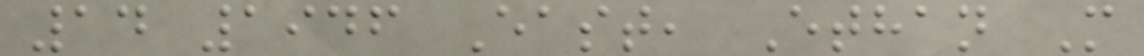14 1946 East, Ethan M
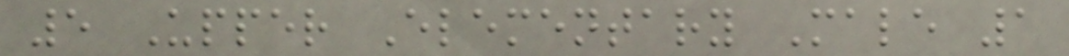5 Upper Elementary Male 1
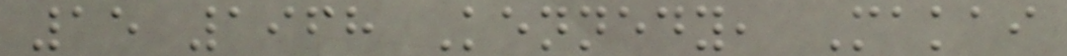15 1968 Kennedy, Makai
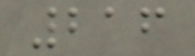216
